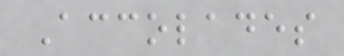Accolades
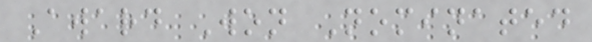Award Won Nominated
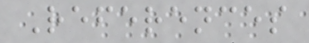References
